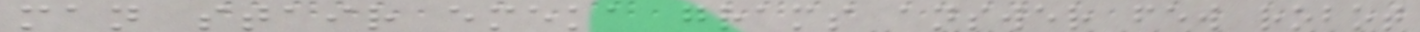man stair emeka grams answer few robot
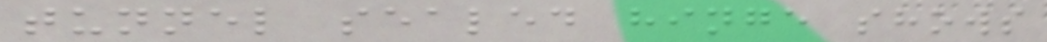tunnel sealed hinge shows
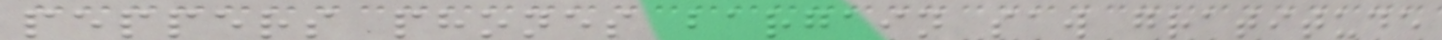peppers phones bargain saw gratitude
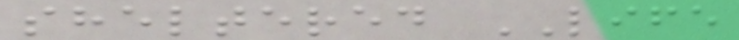sheltered LIFE
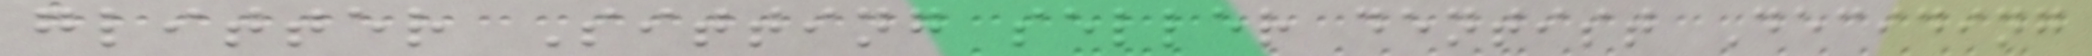glitter Sitting seller dentist Deciding
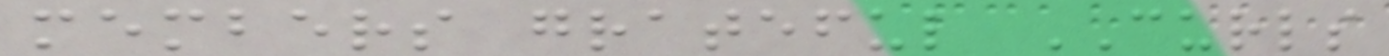members grateful CURLS
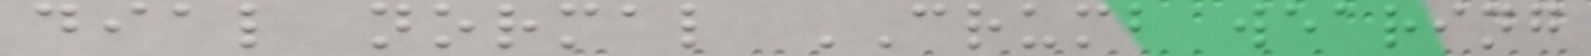dial normal CRUMB wearing
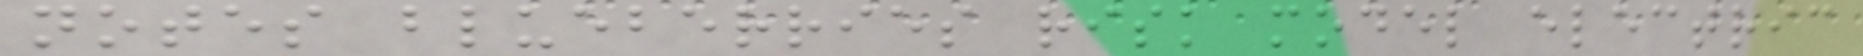notes blueberries risk model electric
